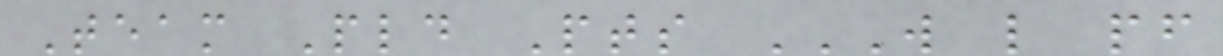Team Pld Pts W L PF
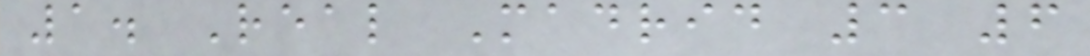1. Real Madrid 3 6
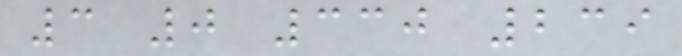3 0 330 239
